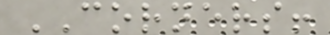CORNERS!
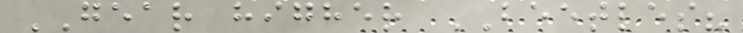GEAR higher BEETLES?
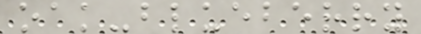oak-blueberry
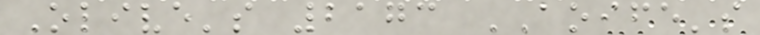Olive's 2173 AOIFE's
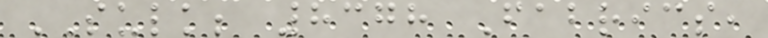SULK; 8378 Fabrics,
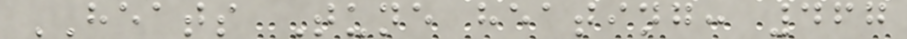HEATS Tune heating: 467
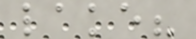lake?
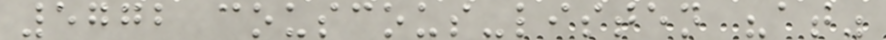5772 couscous-listen "at"
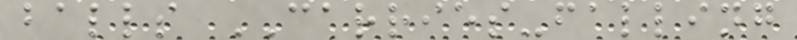balls CARRIES-falling
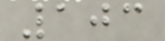103
